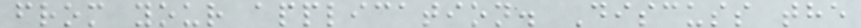from your application. Discuss the
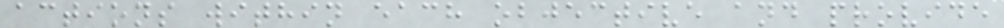actions within each objective and provide
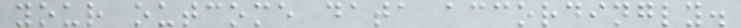your outcome data accordingly.
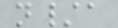n/a
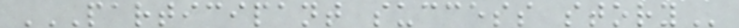PARTICIPANT SUCCESS STORY
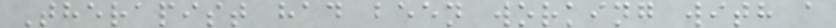Therapist had been working with a
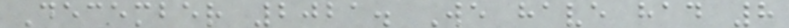December 2021. We have had 8
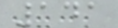141
